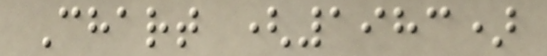Chart (1983)
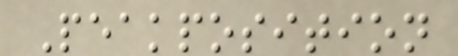Peakposition
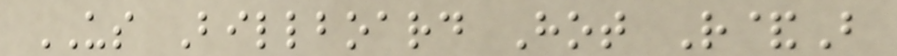US Billboard Hot R&B
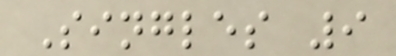Singles 9
